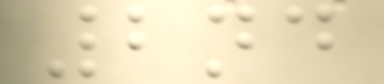2nd
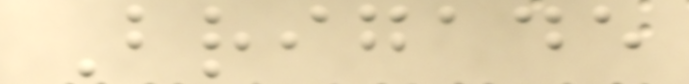Brigade
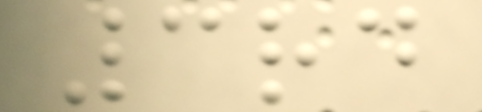3rd
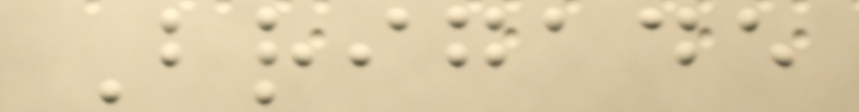Brigade
